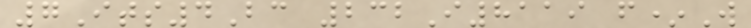7Its4Bc 232I8119 f*W
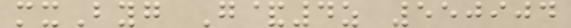mxByg G&4z 550904
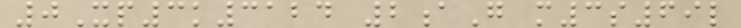0Xp3k3124 2aG m3s69l
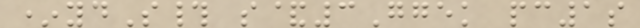*ydS# s&3Ggek pc1s
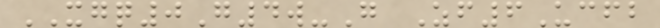XGQ0G4w-G Zf6Ucfb
